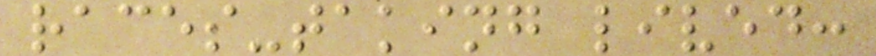races-taking lived:
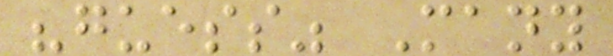"guess" Many
